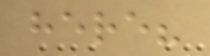here?
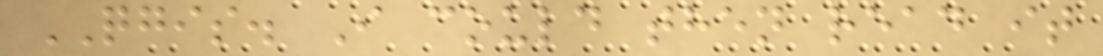QGIS. I could then read it
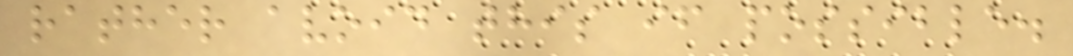rather avoid this if possible.
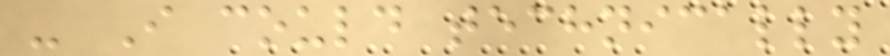- I could technically
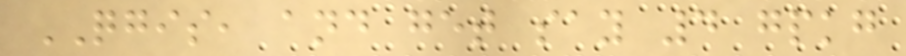QGIS, and get say 4 gpkg
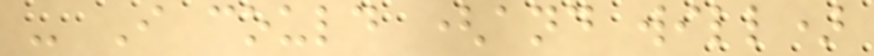- I could (and will)
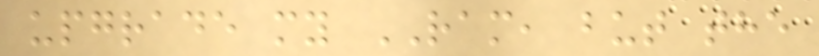upgrade my RAM, but the
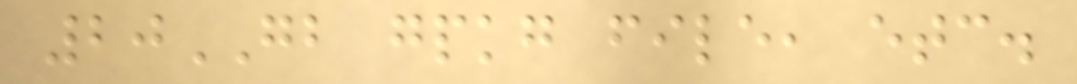20GB gpkg file, etc.
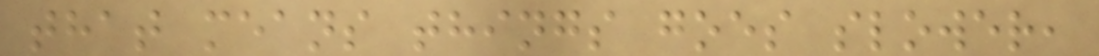that means things goes slower,
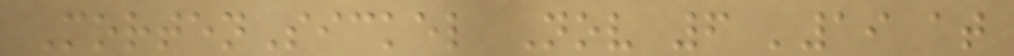MortenSickel Nov 6 '19 at
